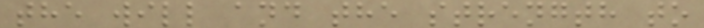the will and the strength to
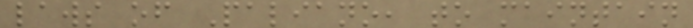laws of Paliano, to maintain
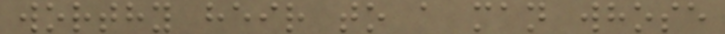worthy heir to a man whose
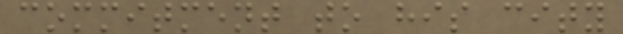commitment to his city
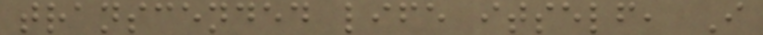transcended life itself, I
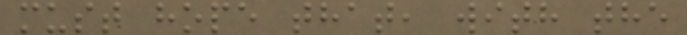must hope that, with the
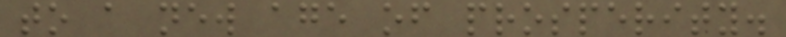to a new age of prosperity.
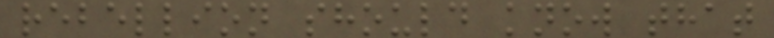rebellion should know that
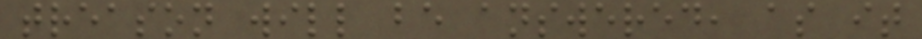treason will be answered, as it
